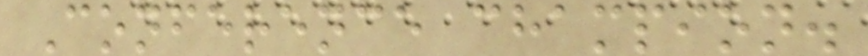Conference champion.
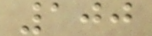100
